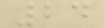24
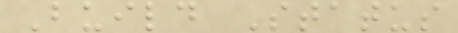Build Status
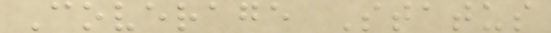Coverage Status
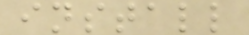install
